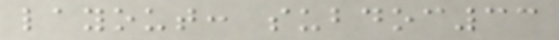layout: subdoc33
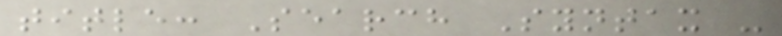title: Search Syntax -
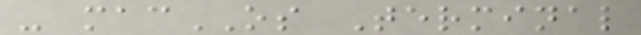- macOS Terminal
